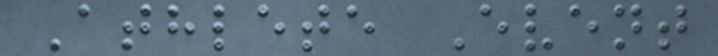Athlete Event
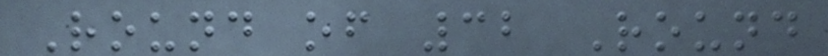Round of 32 Round
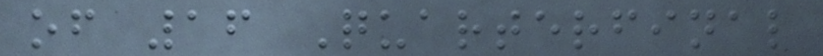of 16 Quarterfinal
